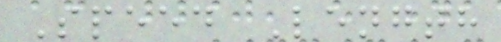Speed Length
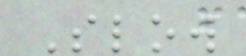Slow
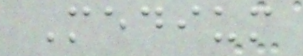Medium
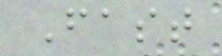Fast
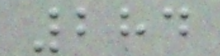284
